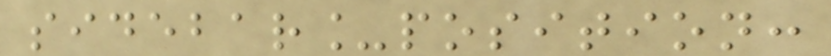sidebar_position:
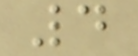4
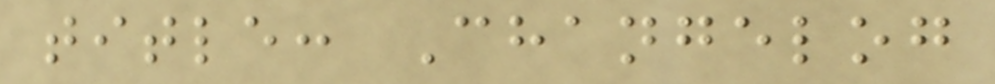title: Changelog
